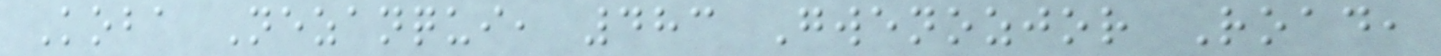Koba Nezanqui, 483 Gwenozjor Road,
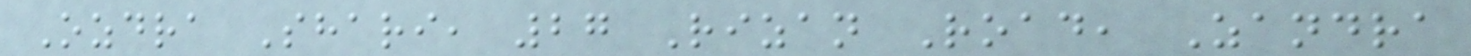Ozdra Shari, 27 Rizan Road, Zandra
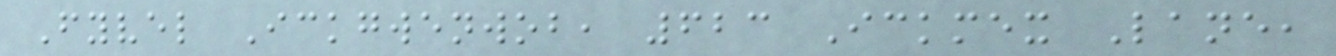Fyvel Ickgwenwob, 623 Ickmex Lane,
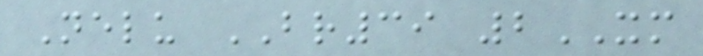Nelu BR39 2XM
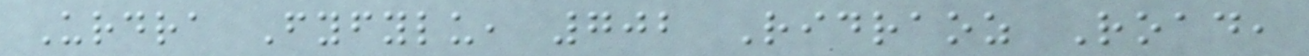Urdra Fyfylu, 702 Ridraoz Road,
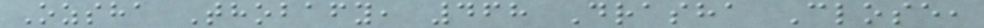Ozsha Thobafy, 468 Drasha Close,
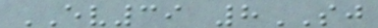EV39 8SJ
